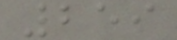259
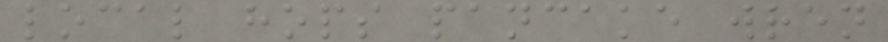local hops pancake wren
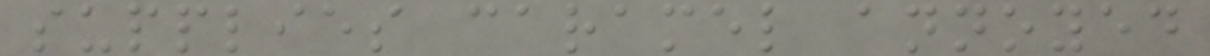supplies caramel annoyed
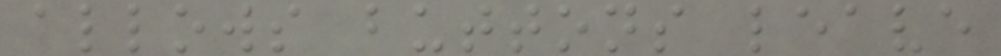allows buttons leave
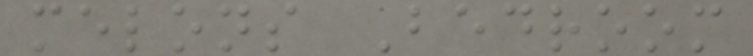melons Bedroom
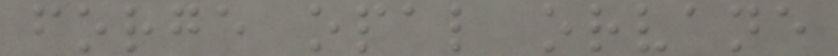forge opal orvane
